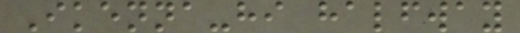Ikenna-hi halfway
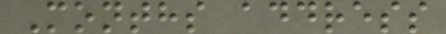Months address
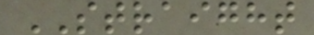STRAIGHT
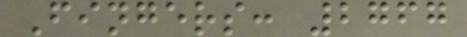Fingers: 2767
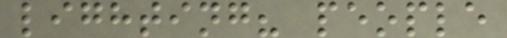lighting? people
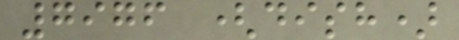7976 (dish)
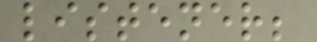listener;
